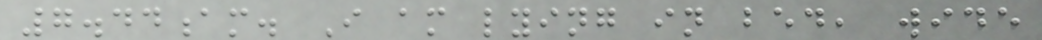7.44am. I am lying in bed, wide
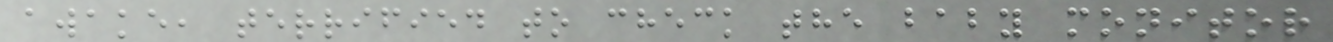awake, terrified to check the baby monitor
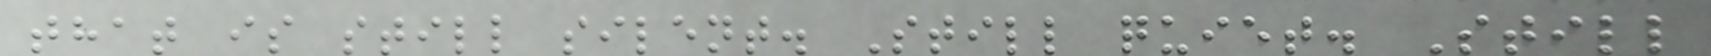that is still silent. Still quiet. Still
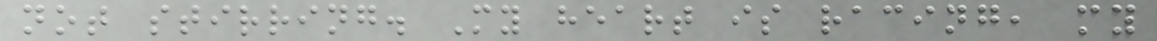not stirring. My heart is racing, my
